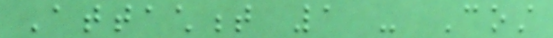Attachment 1 - Cost
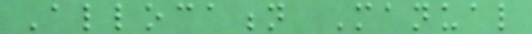Allocation Manual
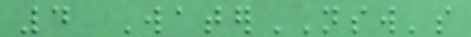4 WaterNSW's
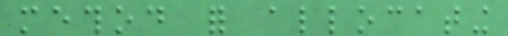method for allocating
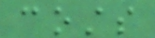costs
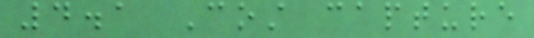4.1 Cost capture
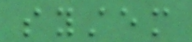system
